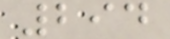294
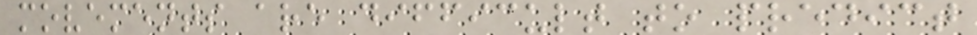movements are difficult to predict
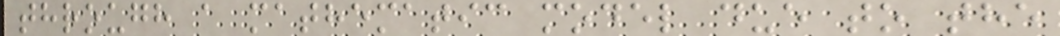through a mathematic model due to the
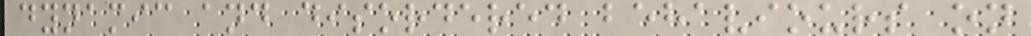dynamic and disordered behaviours on
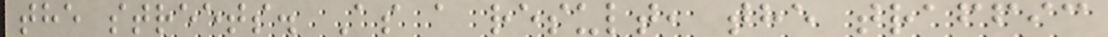the streets. As a result, the traffic
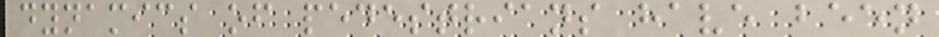dynamics of pedestrians have been
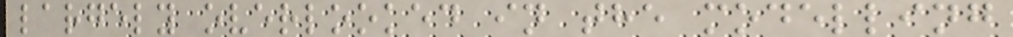largely overlooked in the modelling
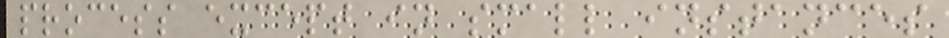process except in small instances
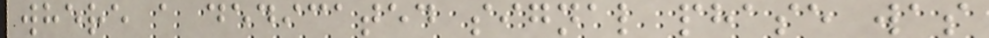where a dedicated signal phase was
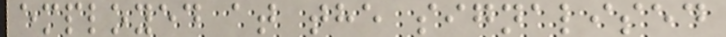employed at the signalised
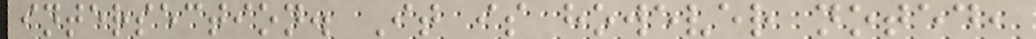intersection. It is however noted,
